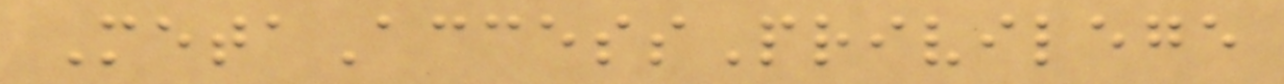MetaAccessPrivilege
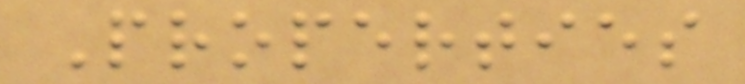Properties
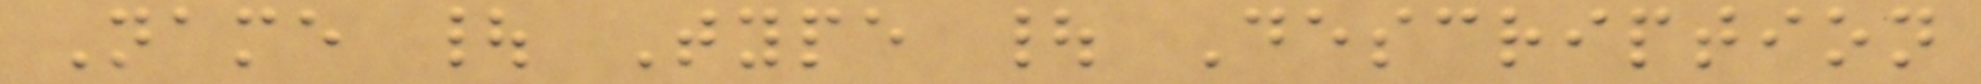Name | Type | Description
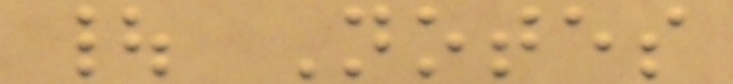| Notes
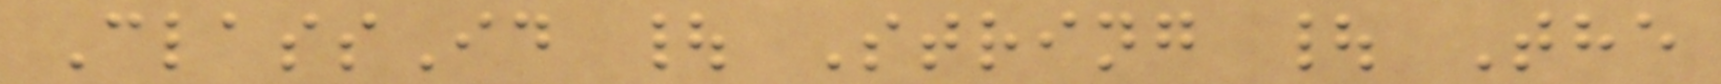ClassId | String | The
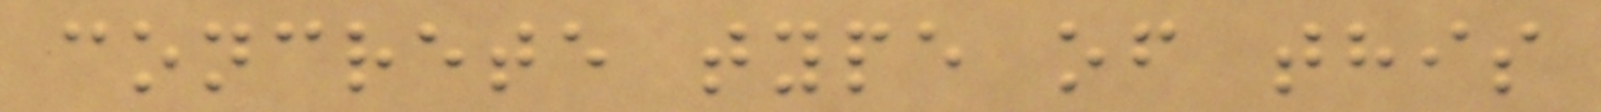concrete type of this
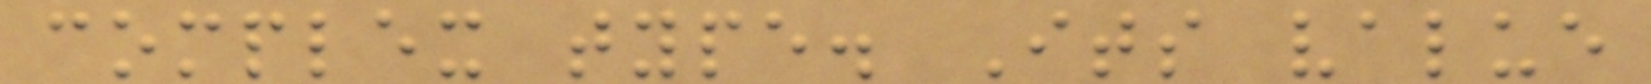complex type. Its value
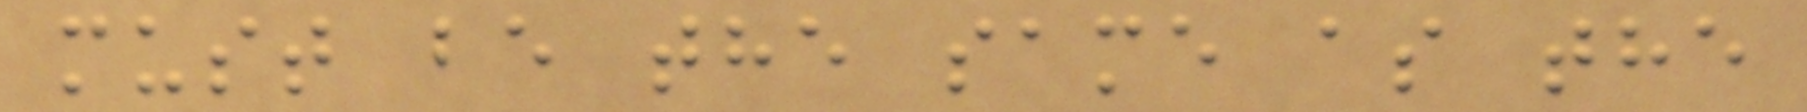must be the same as the
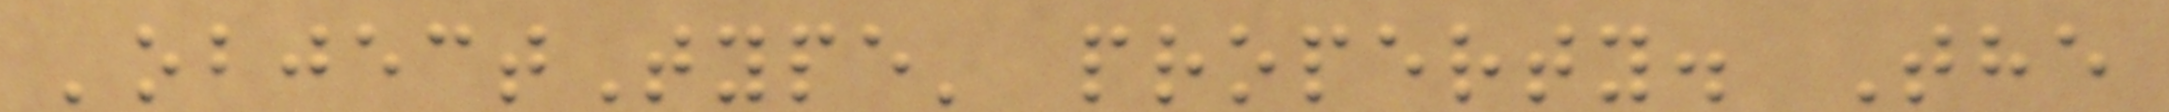'objectType' property. The
